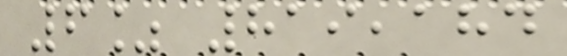6% 819,184
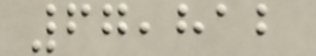67,812
